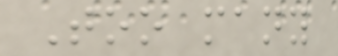Too many
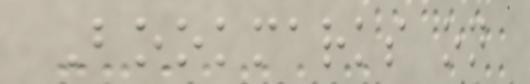Bookmarks on
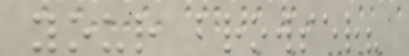your browser?
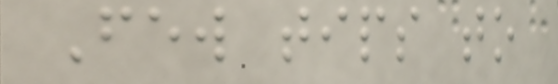Few tips to
